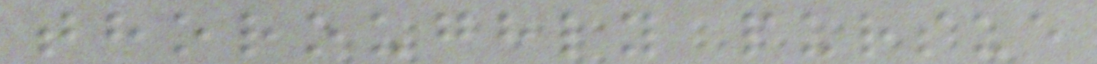thoroughly pursue
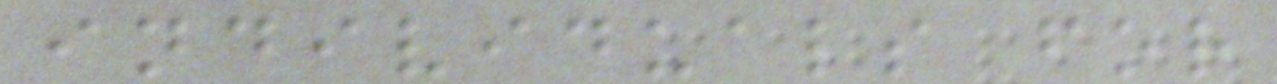individuals for
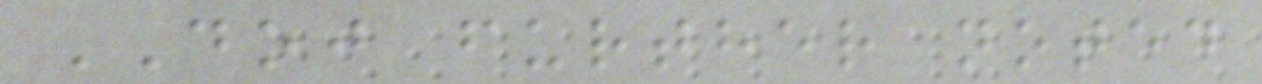DOJ further noted
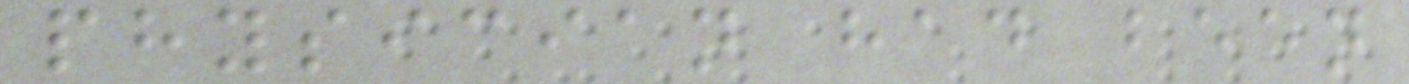physician had been
